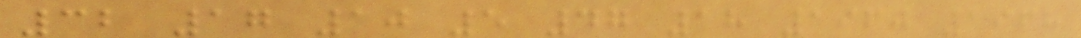32 17 10 5 47 18 1960 1968
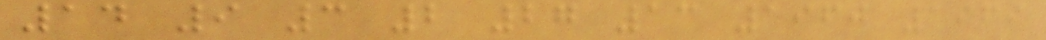14 9 3 2 27 13 1960 1969
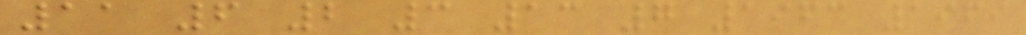11 6 2 3 13 7 1963 1969
